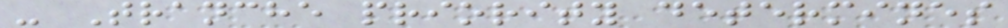- Tranche priority determines
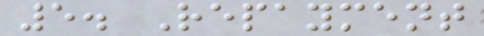5. Repayment
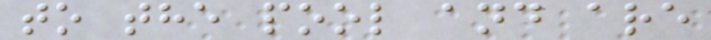to the pool and are
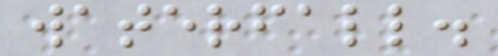waterfall.
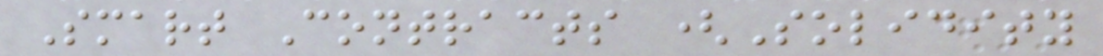Smart Contracts (Solidity
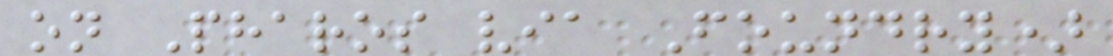on Pharos via Foundry)
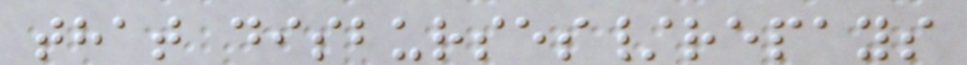that disburses/repays
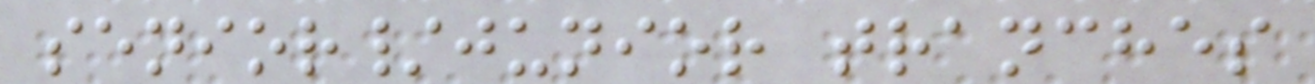senior/junior tranches
